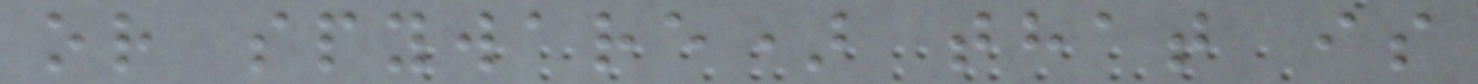or spyware) that is
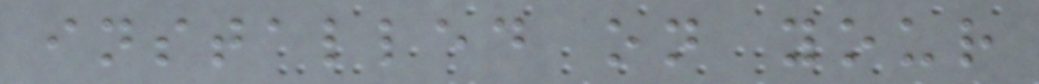installed on your
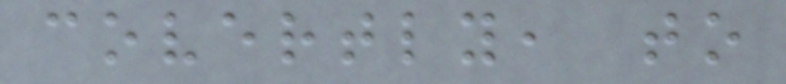covertly, to
